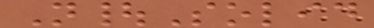N|Solid
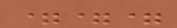===
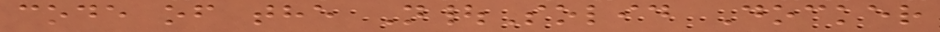code of the N|Solid Docker
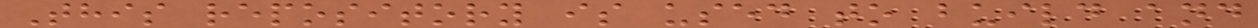This repository is used to build and
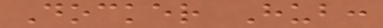Docker Hub:
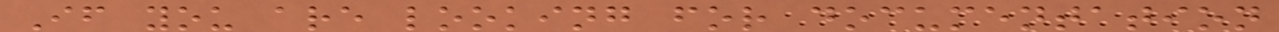If you are looking for documentation
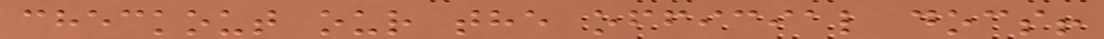checkout our the official docs!
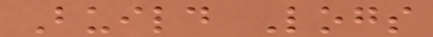Build Logs
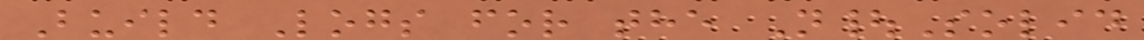Build Logs for the N|Solid
